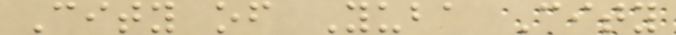City of Yuba City
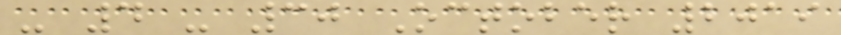- 4 - 30 October 2019
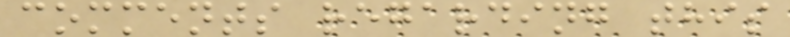comments regarding this
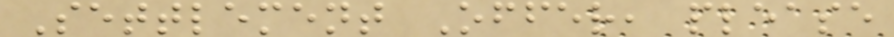Settlement Offer, please
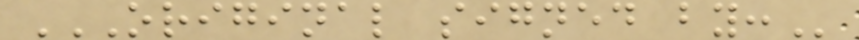ORIGINAL SIGNED BY:
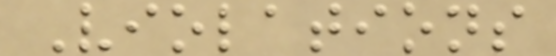Violations
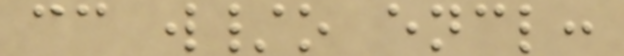cc w/o encl:
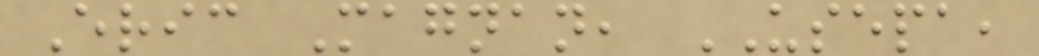Eric Magnan, USEPA,
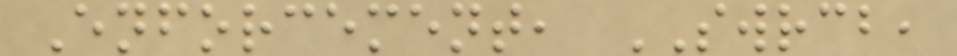Enforcement, SWRCB,
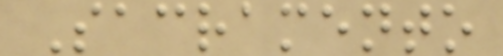Sacramento
